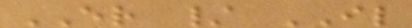ER / IL
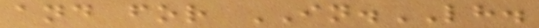and for IN.LH.
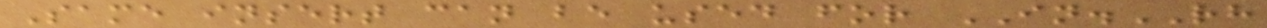Same insert can be used for IN.RH
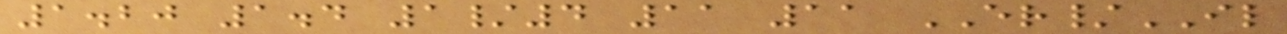1.20 1.4 1/4 11 11 ER/IL
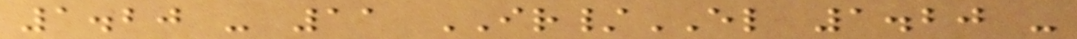1.20 - 11 IR/EL 1.20 -
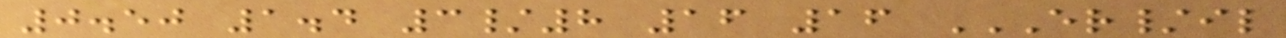0.50 1.4 3/8 16 16 ER/IL
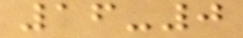16-0
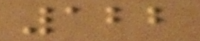122
